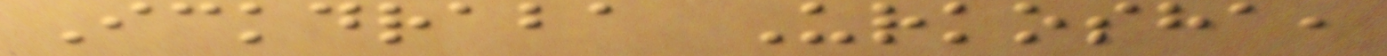Ickdraba Urkosha,
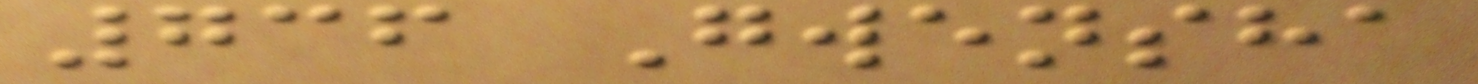736 Gwensha
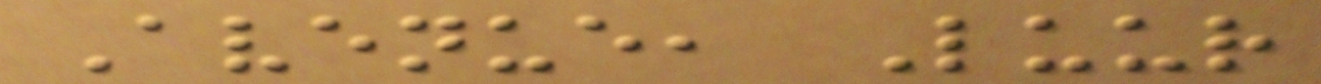Avenue, Luur
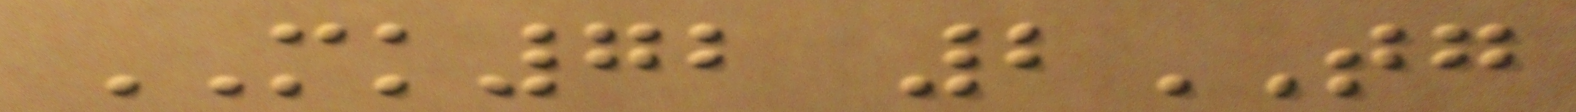MK72 2TG
